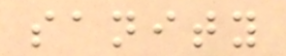sanity
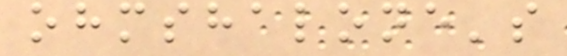ohmshalone's
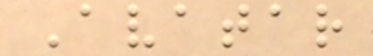Avatar
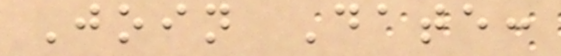Join Date:
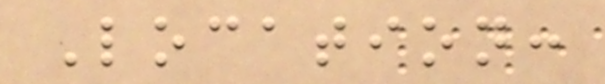Location:
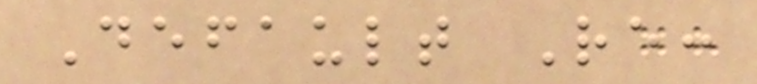Default Re:
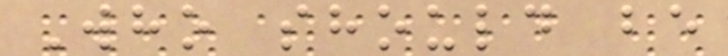Who should be
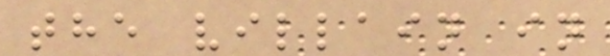the villain in
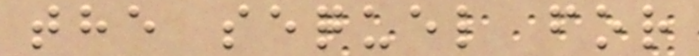the sequel for
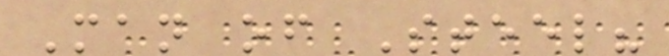Man of Steel?
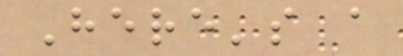Here's a
